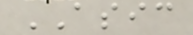ASIC
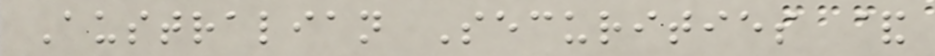Australian Securities &
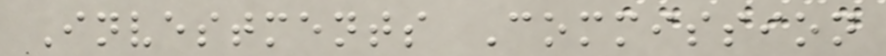Investments Commission
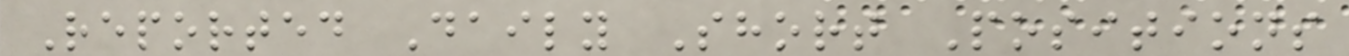Reported Daily Short Positions
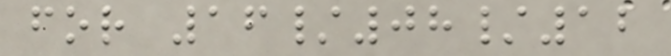for 16/08/12
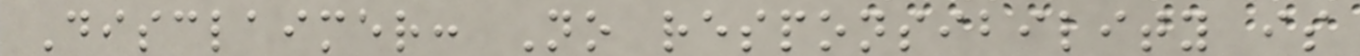Disclaimer: No responsibility is
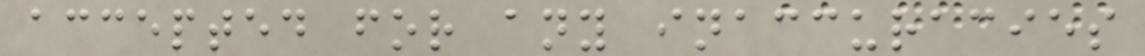accepted for any inaccuracies
